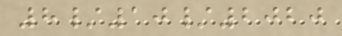8/10/2020
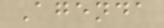Agenda
